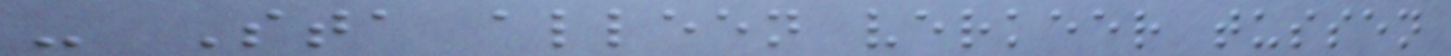- Sta alleen verkeer tussen
